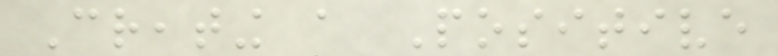Creating a Positive
